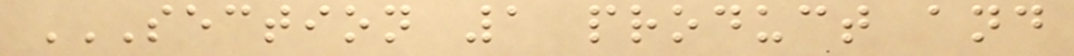SECTION 1 PRODUCT AND
